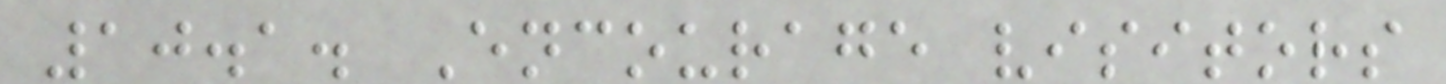10.1. Encourage visitors
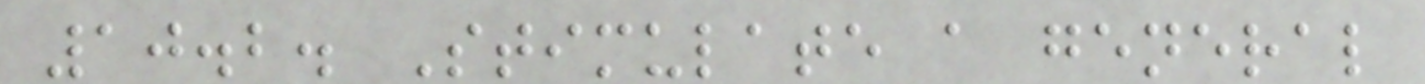10.2. Stimulate a general
